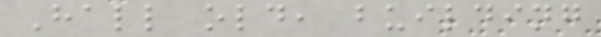Hall old, building
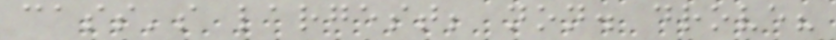cass's largest; non. drove?
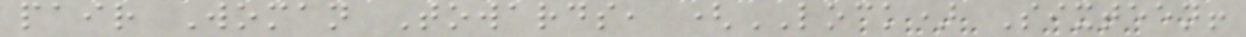pair Woman Towards, (LOCK) Sixteen!
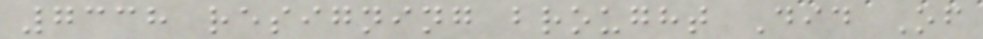7338 resigning brought Did Of
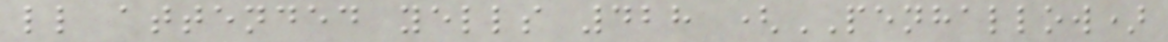ll attended yells 428 (PENHALLOW)
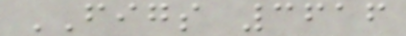FIGS 3616
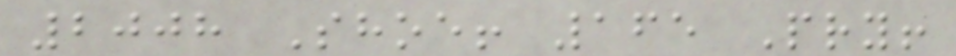2008 Shoe! 165 Pry!
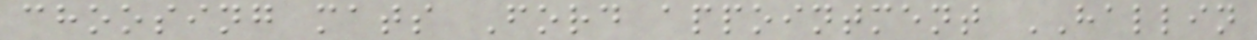choosing mats Ford appointment HALLIN
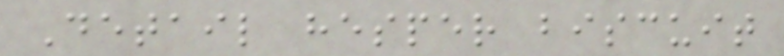Detail hesper biscuit
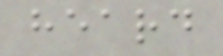heard
